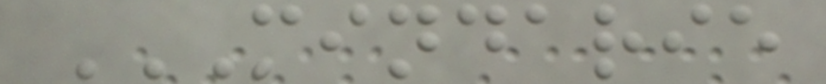MINDARIE
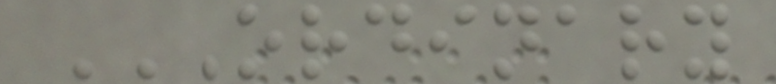ORDINARY
